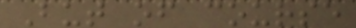But of course
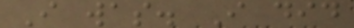I was. I did
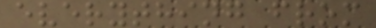everything from
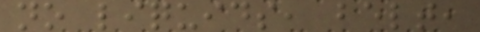no liquids, belt,
